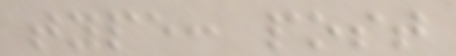type: post
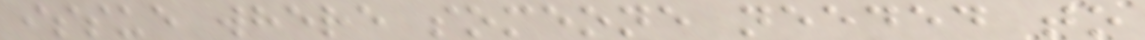issue where someone needed to
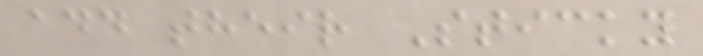add their Sticky
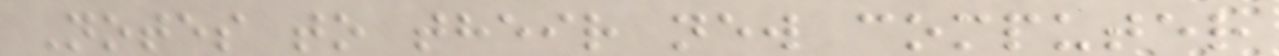Notes to their new computer
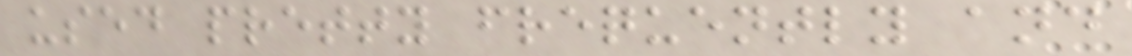used pretty frequently and
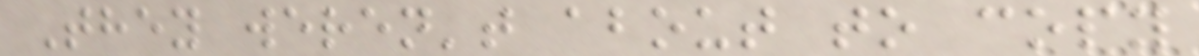They weren't about to copy
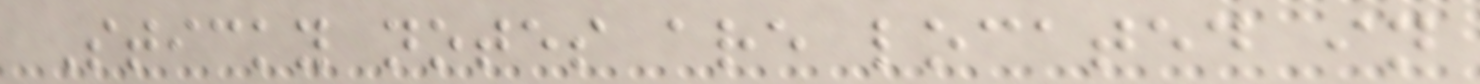Sticky notes are located in
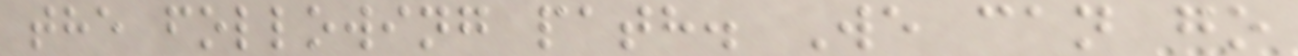the following path. We can go
